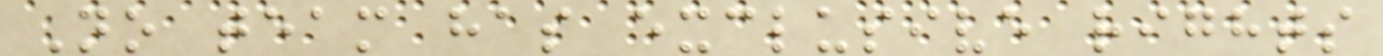No team has exclusive rights
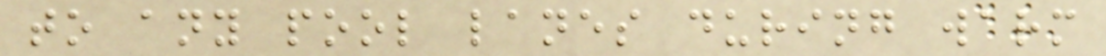to any pool lanes during warm
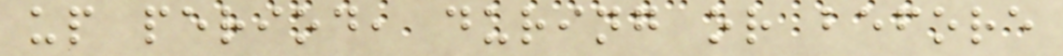up period, during or before
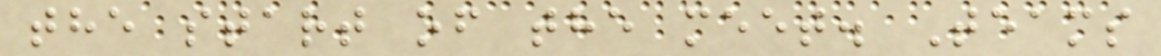the start of the meet. Teams
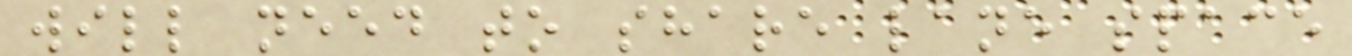will need to share lane space
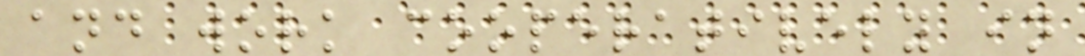and work cooperatively in
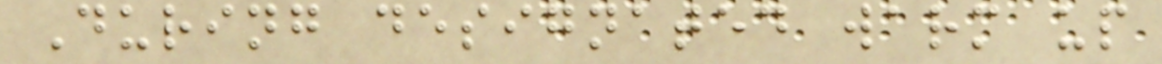During designated warm up
